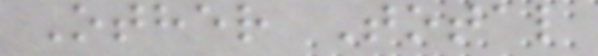Other Total
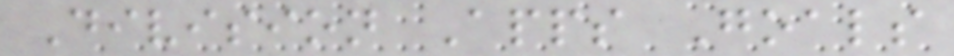Division Apps Goals
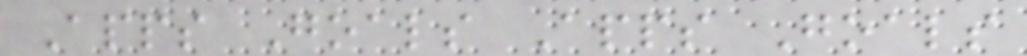Apps Goals Apps Goals
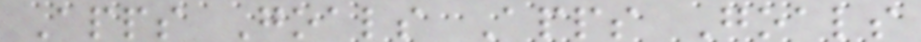Apps Goals Apps Goals
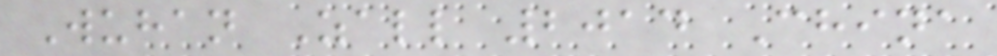Wuhan Zall 2014 China
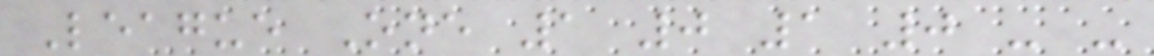League One 1 0 1 0 - -
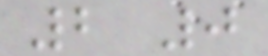2 0
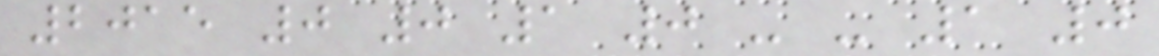2015 0 0 1 0 - - 1 0
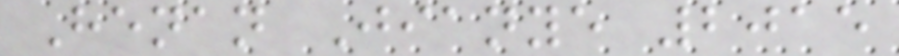Henan Jianye 2015
